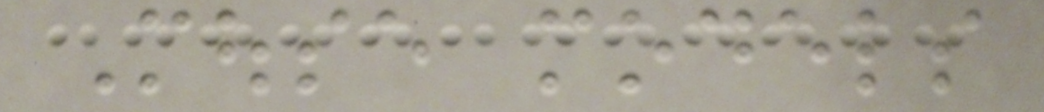Mouse models
